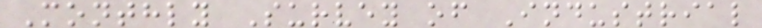Monthly Survey of Industrial
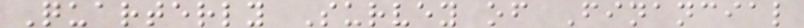Quarterly Survey of Financial
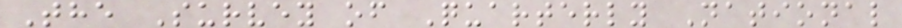The Survey of Quarterly National
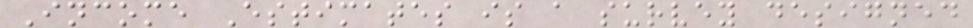Income Estimates is a survey designed
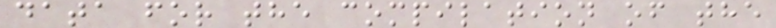data for the compilation of the
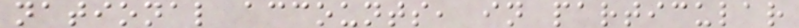national accounts, in particular
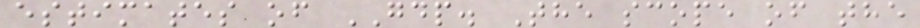estimates of GDP. The scope of the
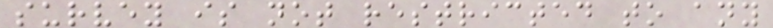survey is not restricted to any
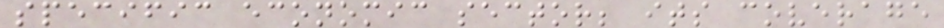specific economic sector; its coverage
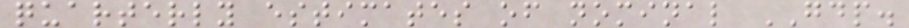quarterly estimates of nominal GDP.
